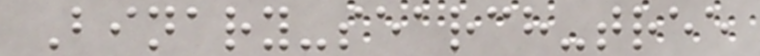Binary-search-tree
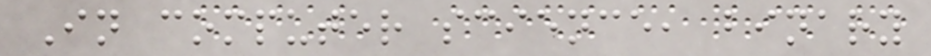In computer science, binary
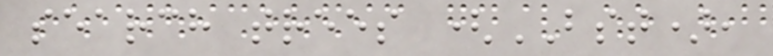search trees (BST),
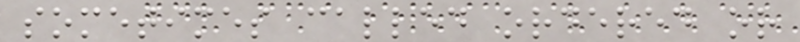sometimes called ordered or
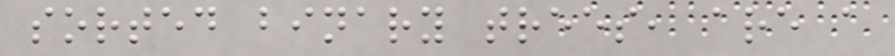sorted binary trees, are a
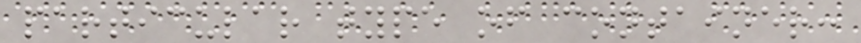particular type of container:
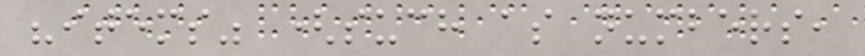"items" (such as numbers,
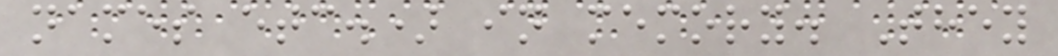names etc.) in memory. They
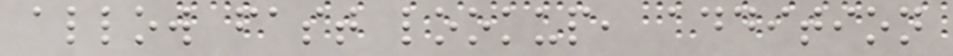allow fast lookup, addition
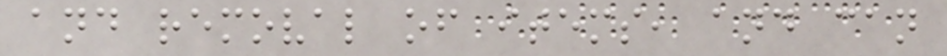and removal of items, and can
